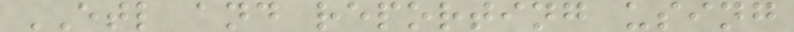ETL and reporting using
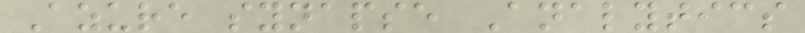Azure synapse Analytics
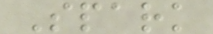Spark
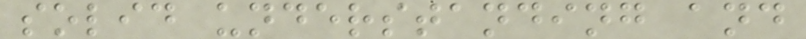solid understanding and
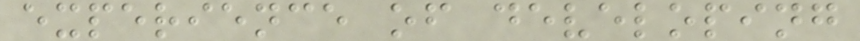experience of developing
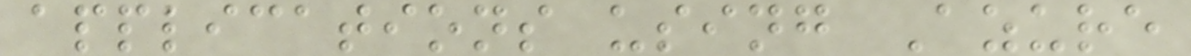applications using Azure
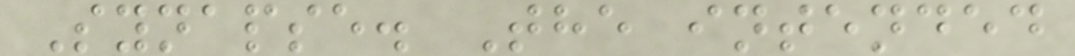Synapse. The intended
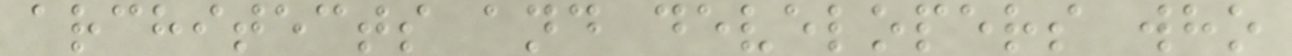architects and developers who
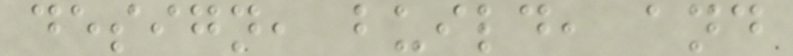design, build, and
